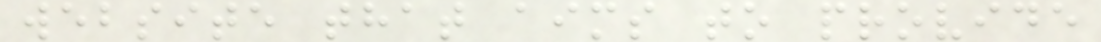website that aims to provide
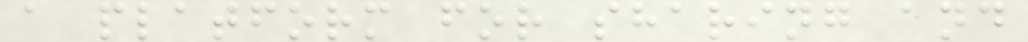a platform for sharing and
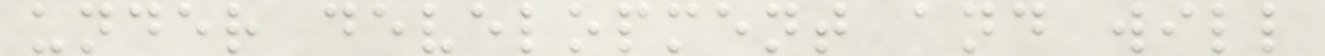under development and will
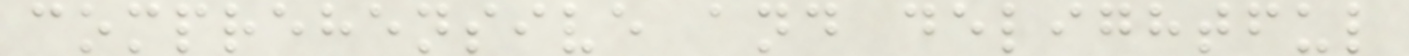comprehensive and delightful
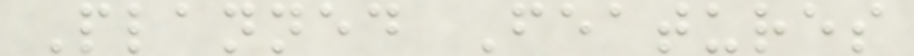Planned Features
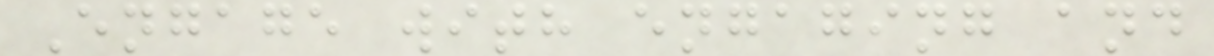Engage with engaging and
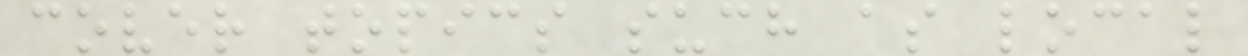cover topics such as local
